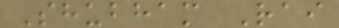Shubham Rai
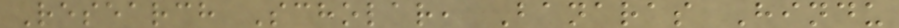Research Scholar, Banaras Hindu
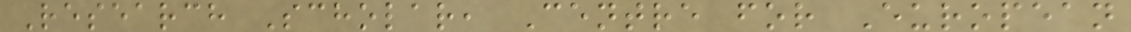Research Scholar, Centre for European
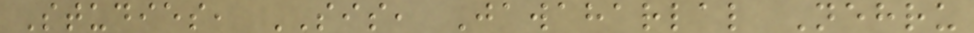Studies, SIS, Jawaharlal Nehru
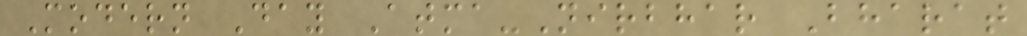Modern Day Atma-Nirbhar Bharat
